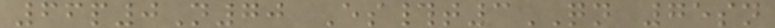66p0N70 Es#t3QN 75sn
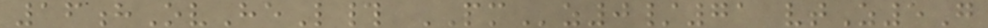16hOvHeL# PMz0/71 vtZ5G
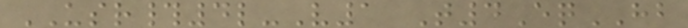USR#4l-V1 T4EqHB
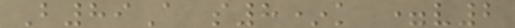B89A s8*k =v2
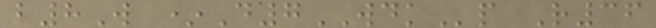b8W *D7WDKp R36
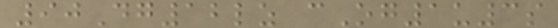90Dg12lz cOg1u3s
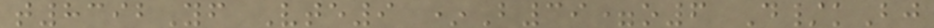t8392Yf Vte9 *B39=o6 D/kBj
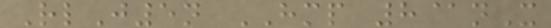RlJ5n HMP 8@nX
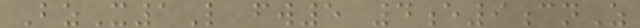BzX1L fw5 4e9cnZ
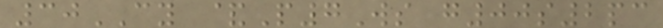30CY &P7Ws g00s2pc
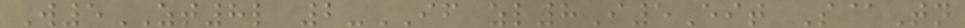W5ZT8l 2-IF zl8I5Eit S@Tn
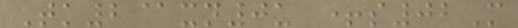Tk2@xn0u +s02M
